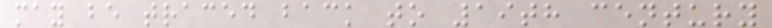may be traced back to 19th century
